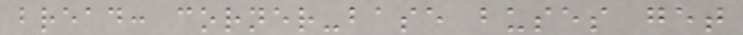bread: corner-base buses get
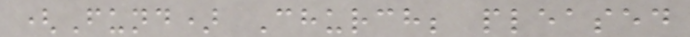(Fund) Church; pleased
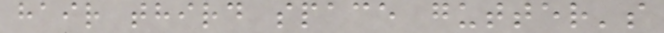hair third space gutter's
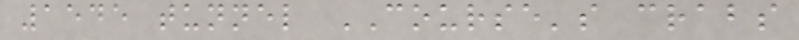1545 tunnel COURSE's crabs
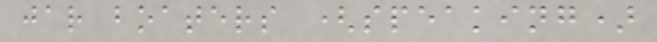jar boaters (speaking)
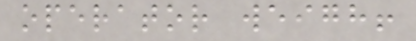operator weigh!
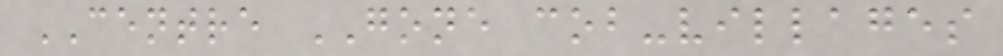CENTRE GONE cob-villages
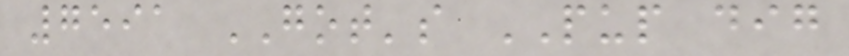7591 GOT's PUP dig
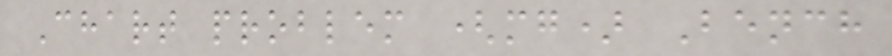Chart problem (mg) Bench
